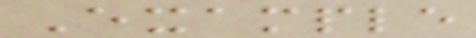Example
